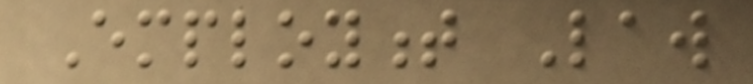Employment Law
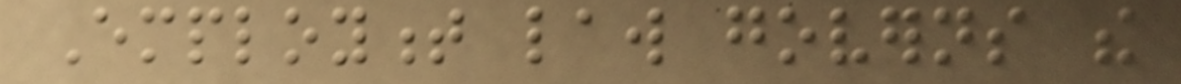Employment law governs the
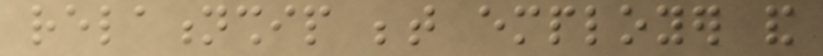relationship between employer and
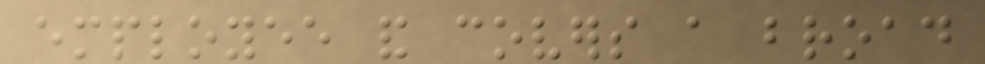employee and covers a broad
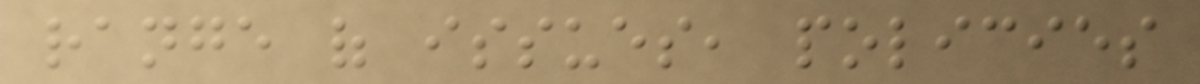range of issues, policies
